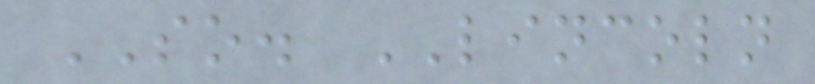SO. LINCOLN
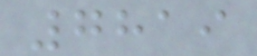7819
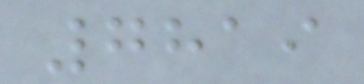7819
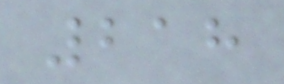218
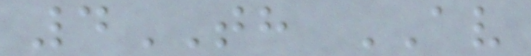4TH AV
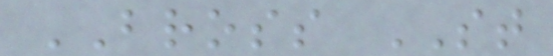BROSS ST
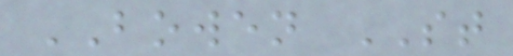BOWEN ST
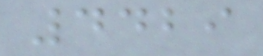4429
